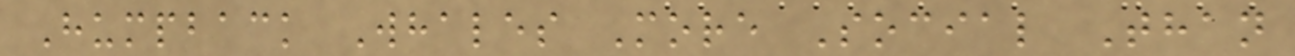Humpback Whales More Social Than
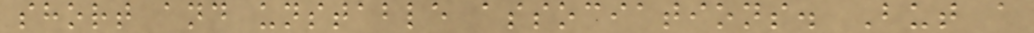short and unstable associations. But a
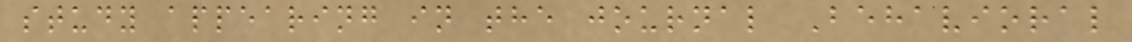study appearing in the journal Behavioral
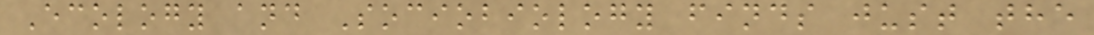Ecology and Sociobiology finds just the
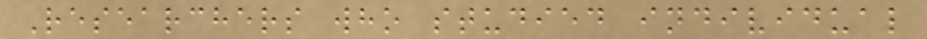Researchers who studied individual
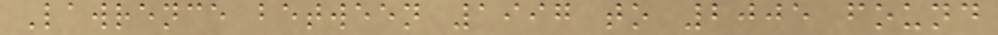Lawrence between 1997 to 2005 found
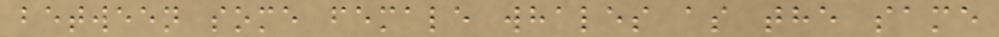between some female whales as the same
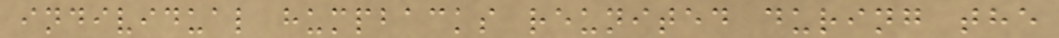individual humpbacks reunited during the
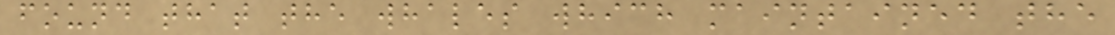found that the whales which maintained the
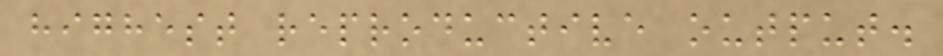highest reproductive output.
